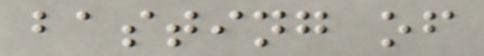basting of
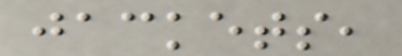jackets,
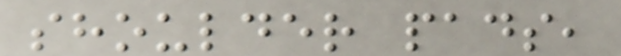shoulder pads,
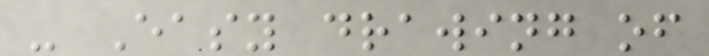- Easy drawing of
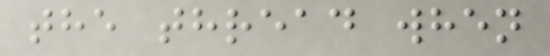the thread when
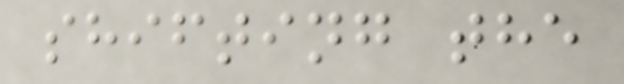shifting the
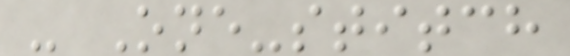- One-stitch
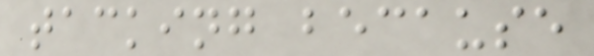tacking because
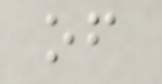of
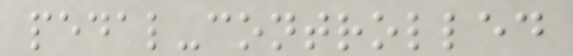pedal-controlled
